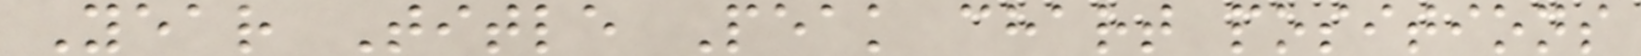Year Title Peak chart positions
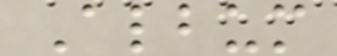Album
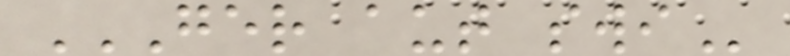GER AUT SWI
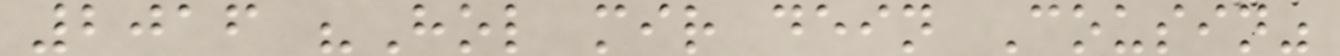2016 "Hol mir dein Cousin"
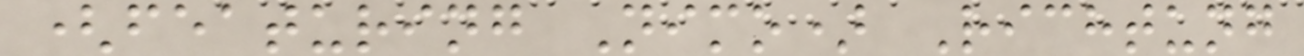(featuring Nimo) Richtung
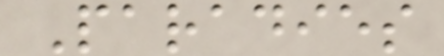Paradies
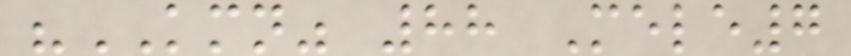"KMN" 88 Mele7
